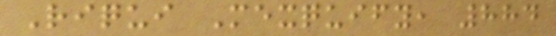Riqui Mexquify, 884
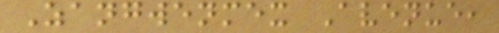Zangwenmex Avenue,
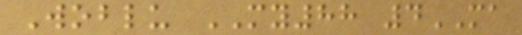Woblu MY88 4MA
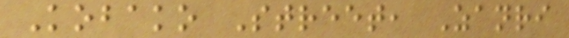Kobako Street, Zanri
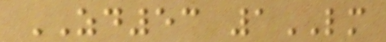ZD53 1LM
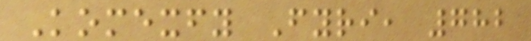Komexfy Fyri, 782
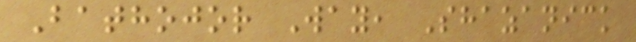Bathojor Way, Shazanick
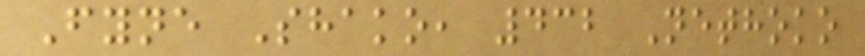Fyne Shako, 432 Nethoko
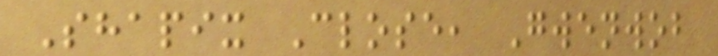Shapix Close, Gwenwob
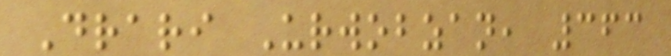Drari Urwobzan, 363
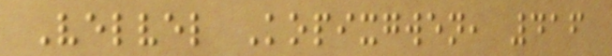Velvel Kopixgwen, 416
